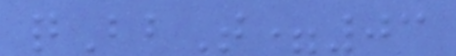qBbT=03
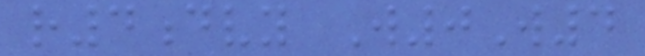r4dvy W0W4
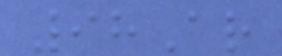98Ar
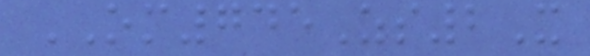OM745Zs2X
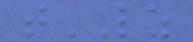tLZ
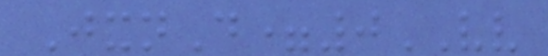JxnD=0VV
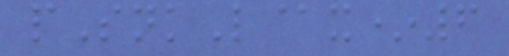pSnkL@x*6
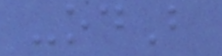-odB
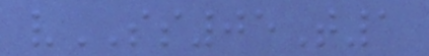vSS05T1
